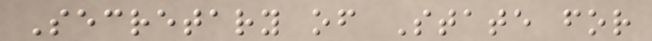Secretary of State for
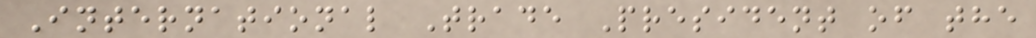International Trade President of the
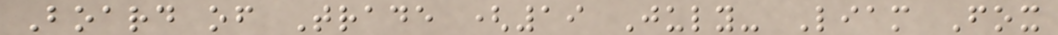Board of Trade (19 July- Liam Fox
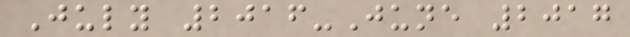July 2016-June 2017
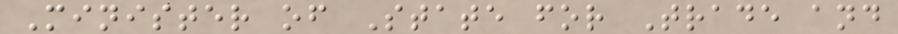Minister of State for Trade and
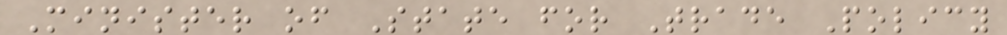Minister of State for Trade Policy
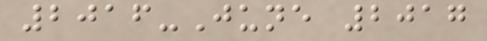2016-June 2017
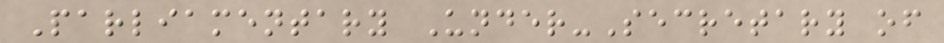Parliamentary Under-Secretary of
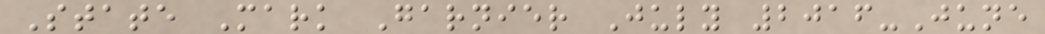State Mark Garnier July 2016-June
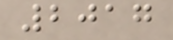2017
